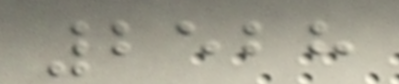2528
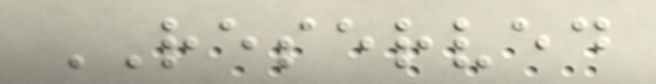RESERVED
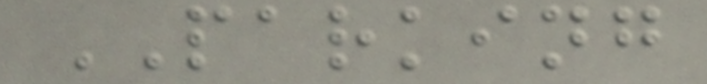PARKING
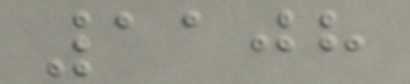1108
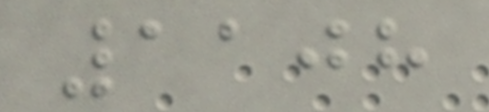1108
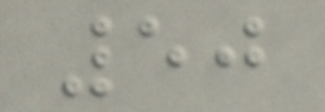50
